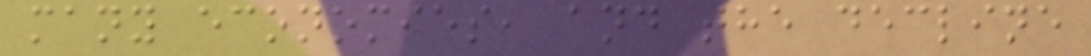many economies, and the decline
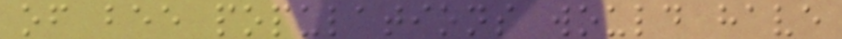of bee populations would have
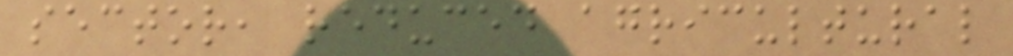sector, reduced agricultural
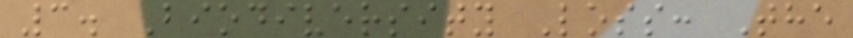3. Biodiversity Loss: The
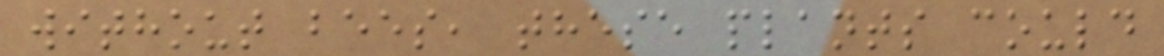without bees, these plants could
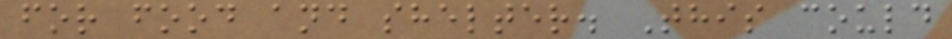for food and shelter. This could
